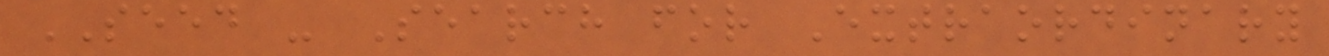SEED - Search for Extraordinary
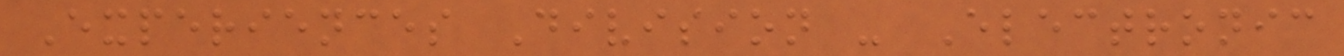Experiences Division - Electronic
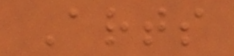Arts
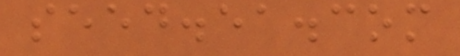seed.ea.com
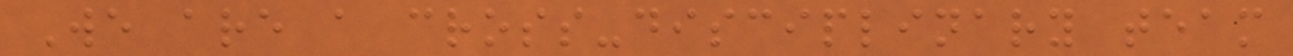We are a cross-disciplinary team
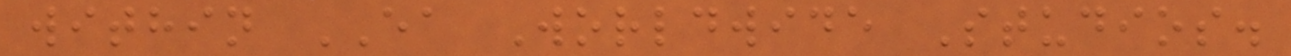within EA Worldwide Studios.
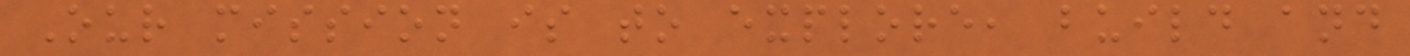Our mission is to explore, build and
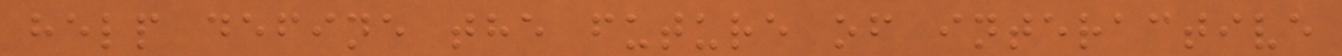help define the future of interactive
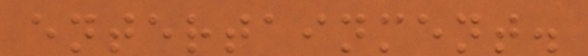entertainment.
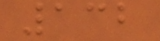132
